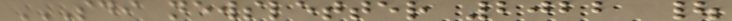SDI NEWSLETTER 2022 |
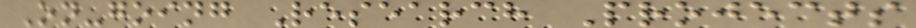On-going Research Projects
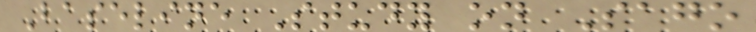Baseline Study on Sago
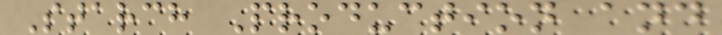Starch Production and
